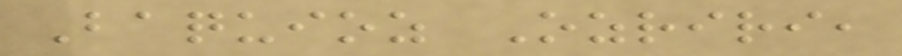Baquioz Ozriri,
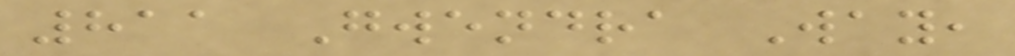811 Gwendra Way,
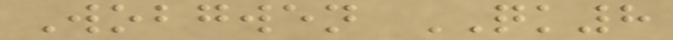Wobgwen QK8
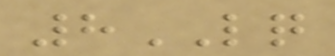8LQ
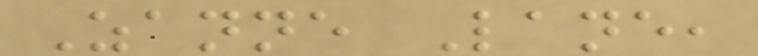Zanne Lane,
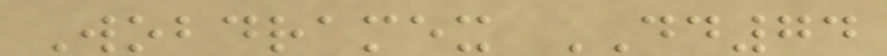Wobdramex DD74
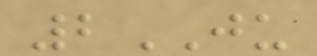2JU
